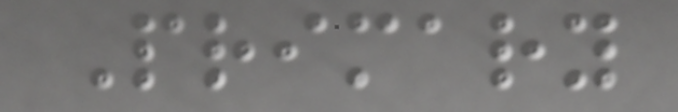Primary
